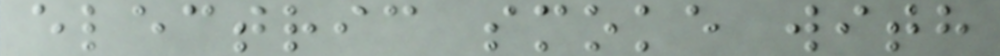electric smoke with
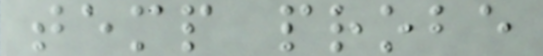temp probe
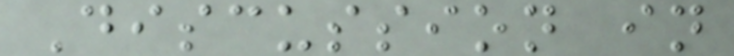Discussion in
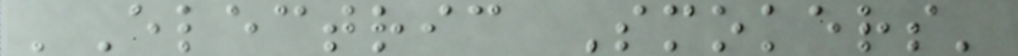'Electric Smokers'
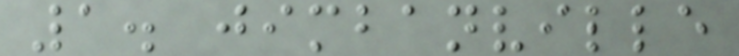1. jimbanville
